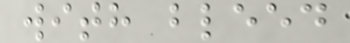with bleed
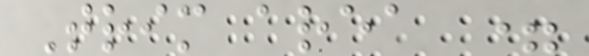Trim area =
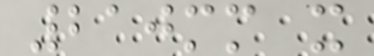210mm x
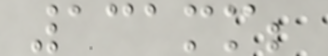131mm;
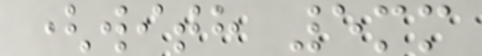(with 5mm
